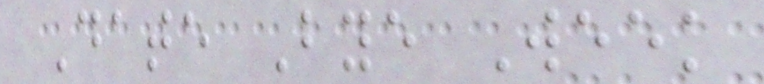Date Bye Week
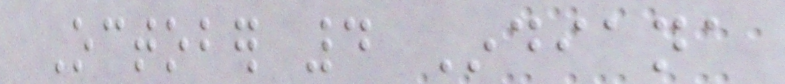October 4 Indiana
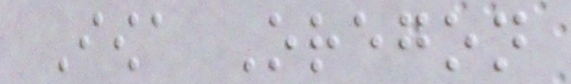Iowa Oregon
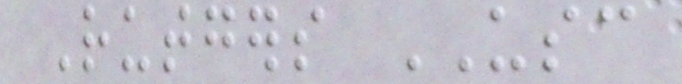Rutgers USC
